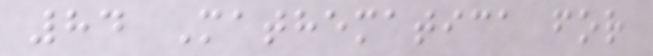84 Mathematica for
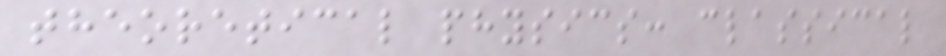theoretical physics: classical
